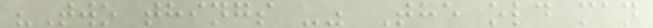"Two things -" The old man
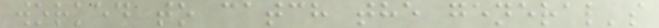worked to catch the general's
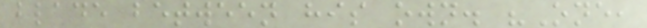blade between his own. "One,
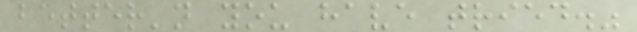better'n you have tried."
